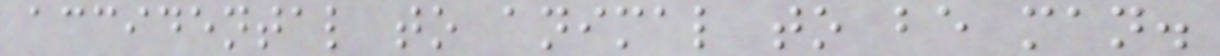accidental to animal to be man.
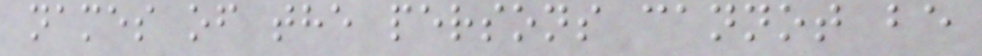names of the persons cannot be
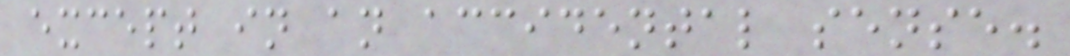except in an accidental sense.
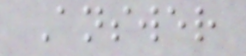Answer
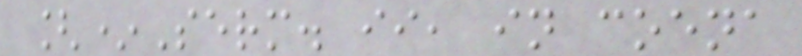[*Serm. ii, in coena
